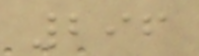296
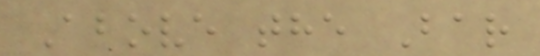Above the Bar
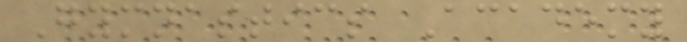Gymnastics Academy
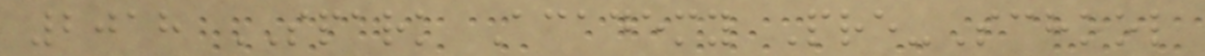2018 SPARK Academy Pre-School
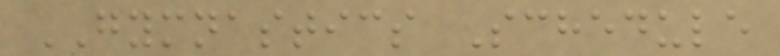GYMNASTICS Schedule
